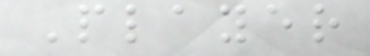Player
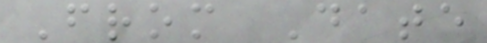From Date
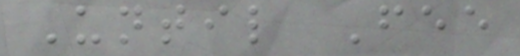Until Fee
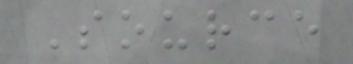Source
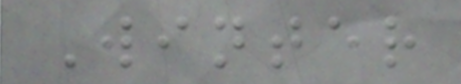Winter
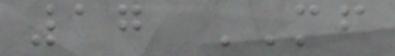17 MF
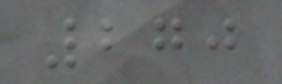270
